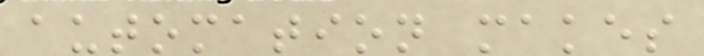automation makes
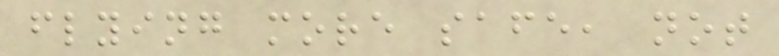flying more safe, not
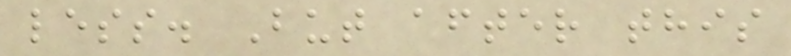less. But after this
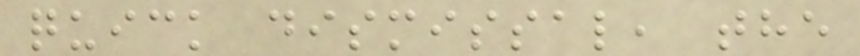quick dismissal, the
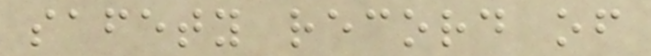safety record of
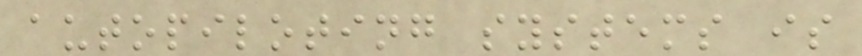autopiloting systems is
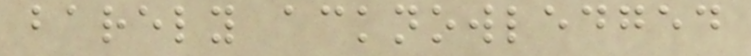barely acknowledged
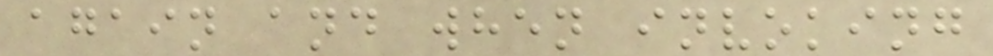again and when invoking
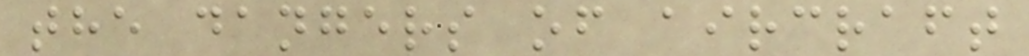the dangers of aircraft
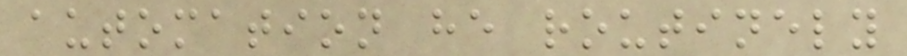automation he routinely
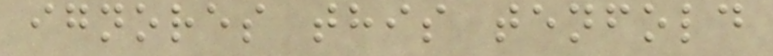ignores this tenfold
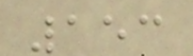153
